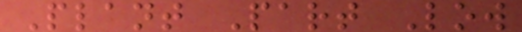Plant Part Low
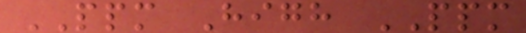PPM High PPM
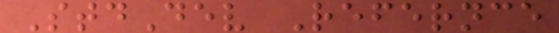StdDev Refernce
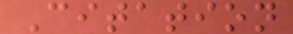Citation
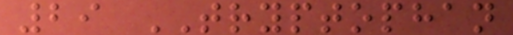29 TRYPTOPHAN
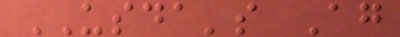USDA's Ag
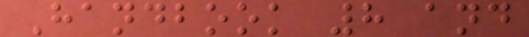Handbook 8 and
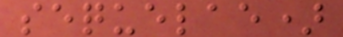sequelae)
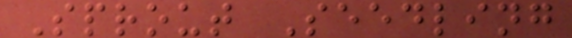Sprout Seedling
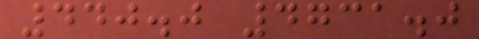440.0 4731.0
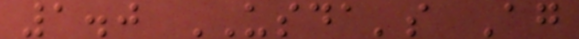1.0 USDA's Ag
